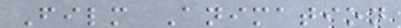Film Animation
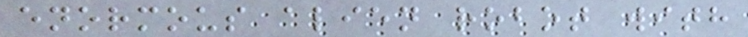enormous alien robot with
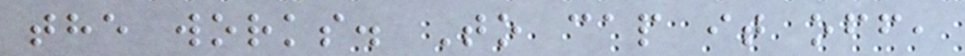the works. To cap it off,
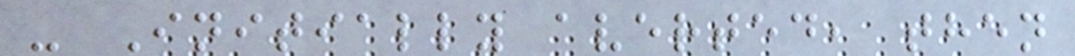- Initially averted, then
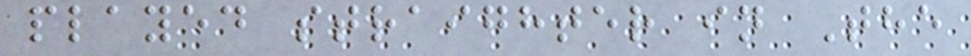played straighter in The
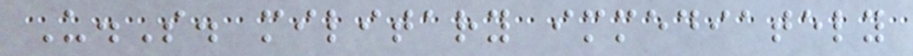U.S. military immediately
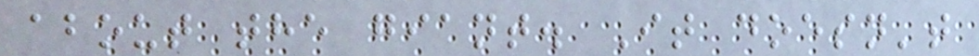about the giant. It doesn't
